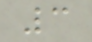3
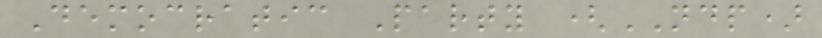Democratic Party (NDP)
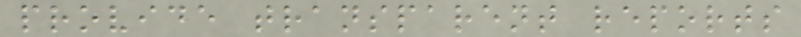provide transparent reports
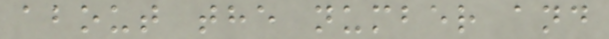about the number and
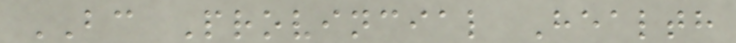BC Provincial Health
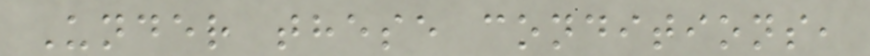Under these conditions,
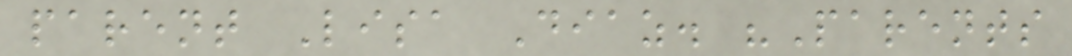parent Lisa Diaz. "Parents
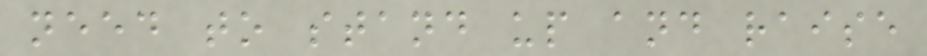need to stand up and raise
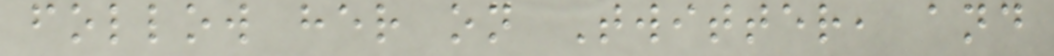follow her on Twitter, and
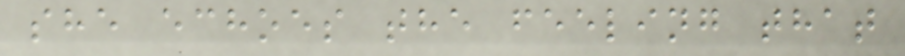she echoes the feeling that
